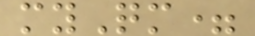myQm=
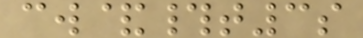cw&#t3s
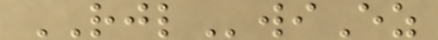RJLwiEz
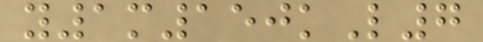y1m150kL7
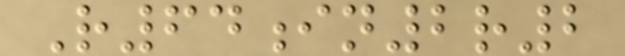R64in2r2
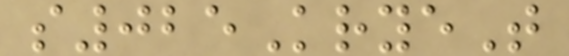s025KryeT
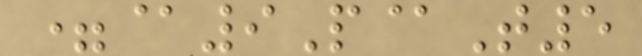=@9P@T5
